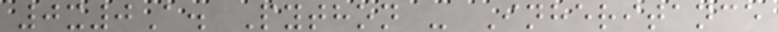0x0A. Python - Inheritance
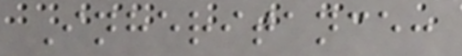Inheritance:
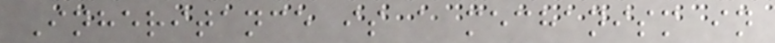Inheritance is a mechanism in
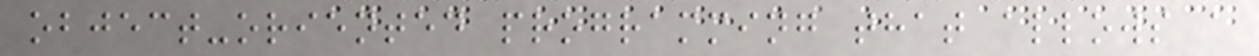object-oriented programming that allows a
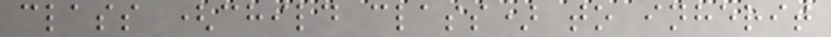class (child class) to inherit
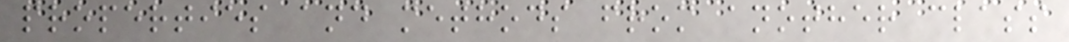properties and methods from another class
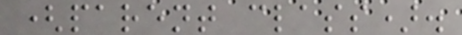(parent class).
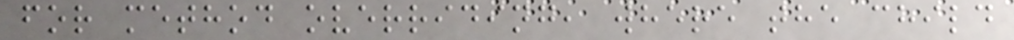for method overriding, where the child
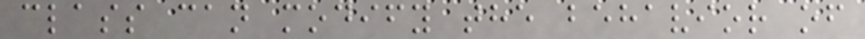class can modify the behavior of
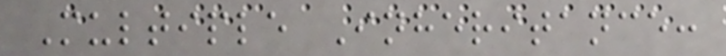Multiple Inheritance:
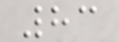83
